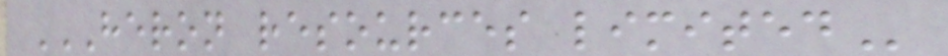HERON RESOURCES LIMITED
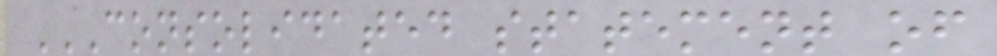CONSOLIDATED STATEMENT OF
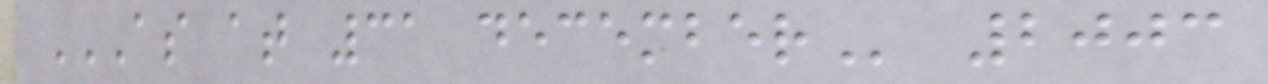AS AT 31 DECEMBER 2003
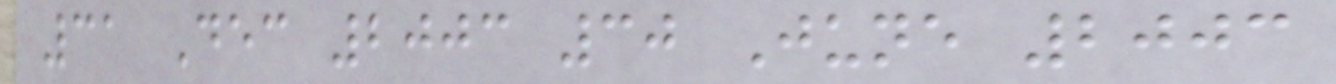31 Dec 2003 30 June 2003
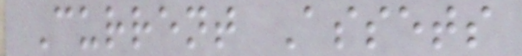Current Assets
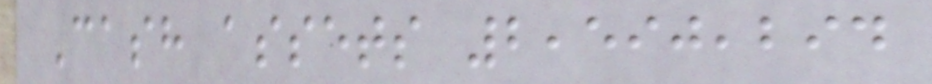Cash assets 2,590,294
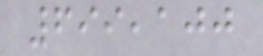699,100
